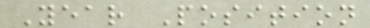Year Position
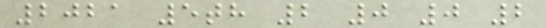2021 5th 2 0 0 2
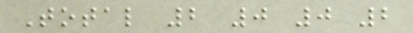Total 2 0 0 2
